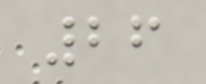26
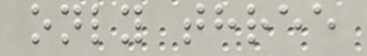only three
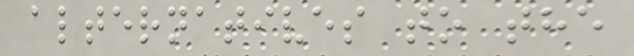alternatives to the
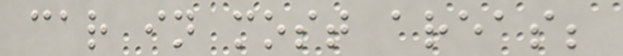car in most areas;
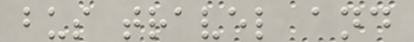bus travel and
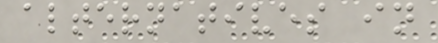alternatives in
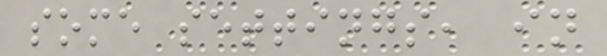some settings, in
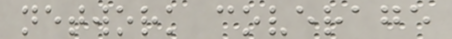network coverage
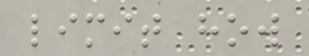limit how
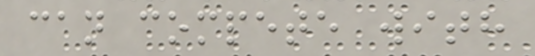can compete with
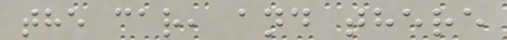the car, and there
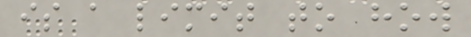is a limit to how
